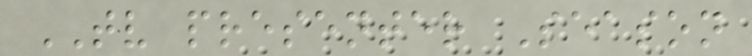TV presenter Season
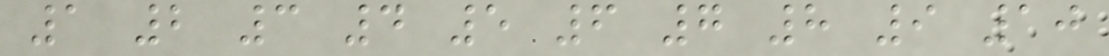1 2 3 4 5 6 7 8 9 10
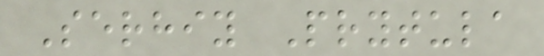Serhiy Prytula
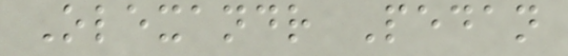Olexandr Pedan
